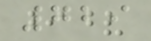729
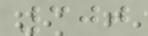300
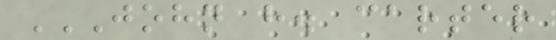JOHN H. CARTER
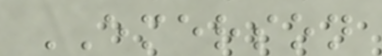EMERSON
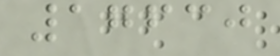17630
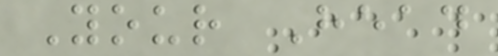Your Head
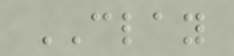CLAY
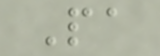Pa
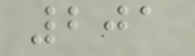201
